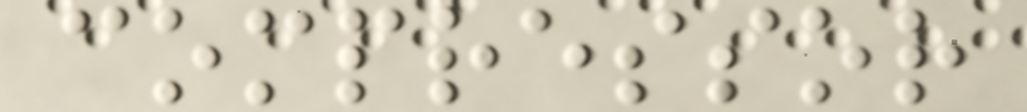compressor
